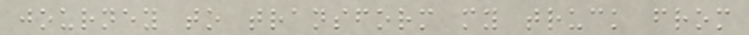journey to transform my truck from
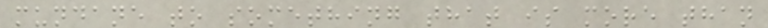mundane to something that is more than
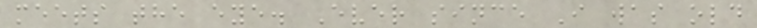meets the eye. Ever since I was old
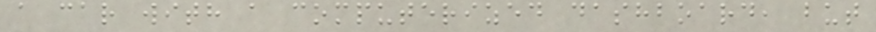a car with a computerized dashboard, but
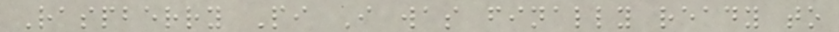Raspberry Pi I was finally ready to
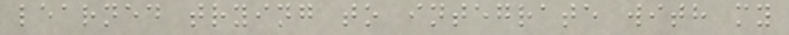learned trying to integrate with my
